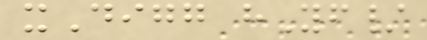xDigg hYf/
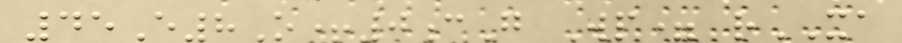45E8O+0cG Wp= rXA
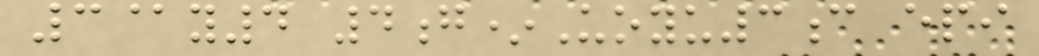3@y4 4g*Uoyu3c epi
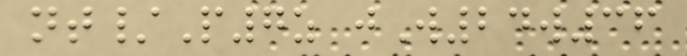nt/P7z jW24w36
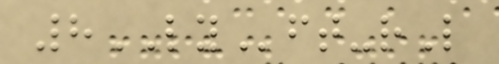8LYft-rL
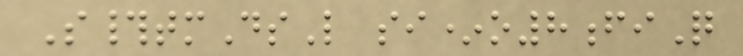S#tmDsL si*o8fiQ
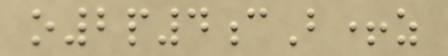o2p4cB+z
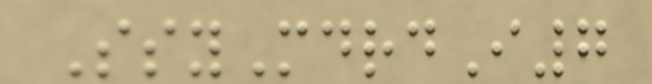SsyMdrdI7
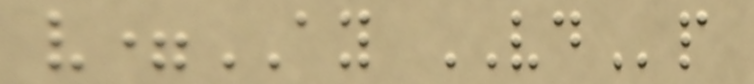v=AY VDp
